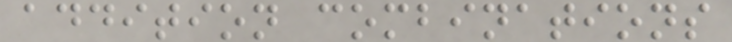addition combinations
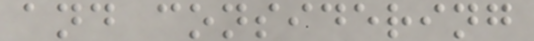and considering
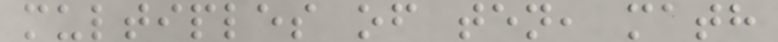multiples of ten, math
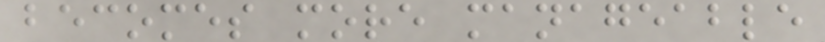becomes more manageable
